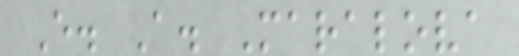E. A. Maralova
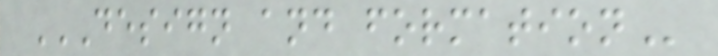DESIGN AND FORMATION
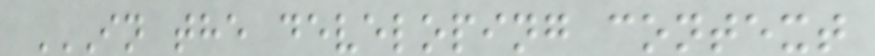IN THE DEVELOPING CONTEXT
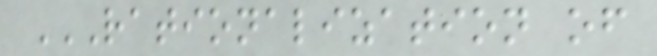RATIONALIZATION OF
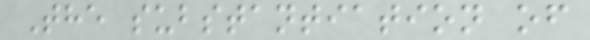The substantiation of
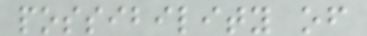possibility of
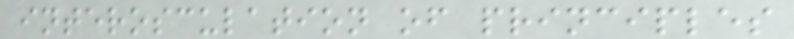interosculation of principles
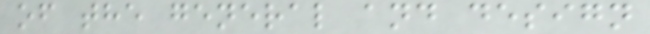of the general and design
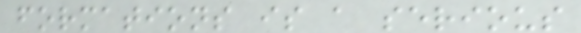formations is a serious
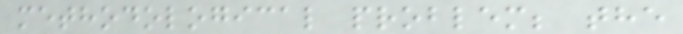methodological problem; the
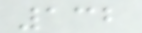132
